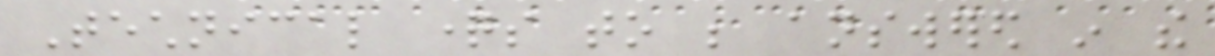Technical questions to be answered in the
